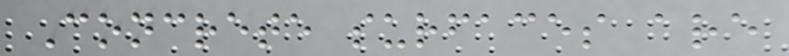Concrete surfaces are
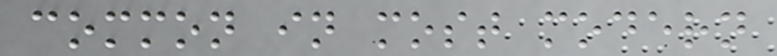common in most modern
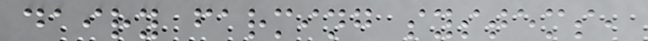dairy farming systems,
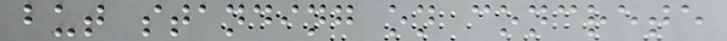but standing on concrete
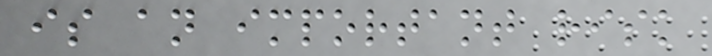is an important risk
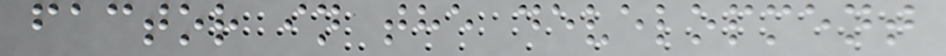factor in the development
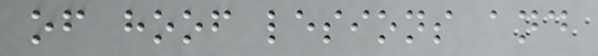of hoof lesions and
